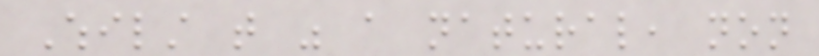Whilst that was a natural, non
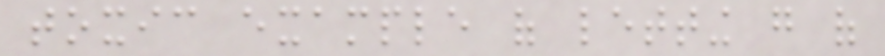toxic example of letting go of
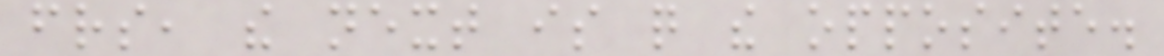friends, the next is quite the opposite.
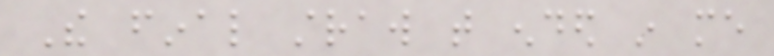The final straw that ended in me
